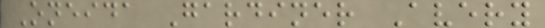Oneida Gardiner Avery
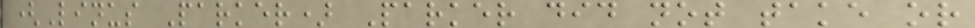(Linus Parker) Parker did not take or
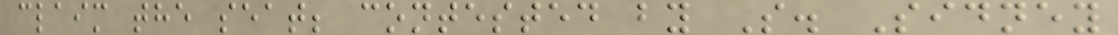claim the seat; contested by S. Sidney
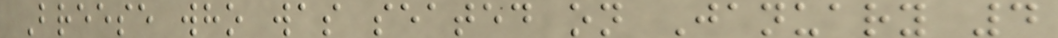Breese who was seated on January 4
